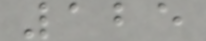125
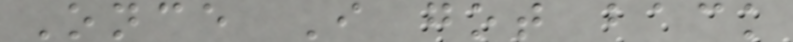Once I got back
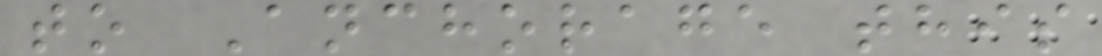to Anchorage this
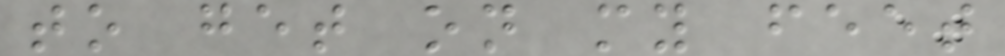to get on my feet
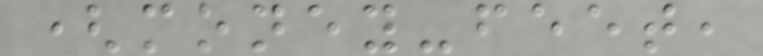(money-feet,
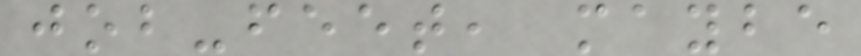job-feet, maybe
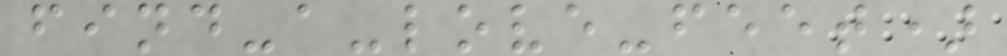find-a-love-feet)
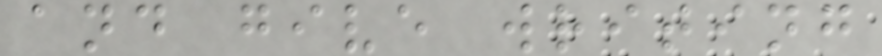and give writing
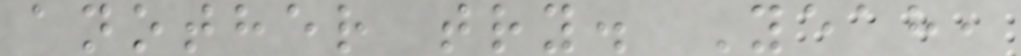another try. Yeah,
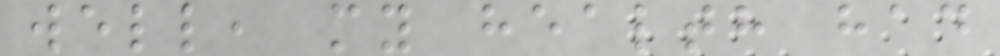well, my health had
